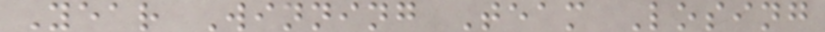Year Winning Team Losing
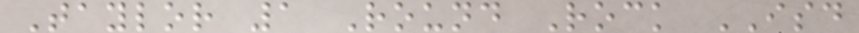Taylor 1 Round Rock ISD
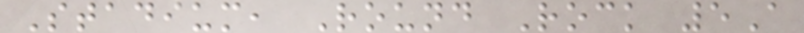Stadium, Round Rock 5A
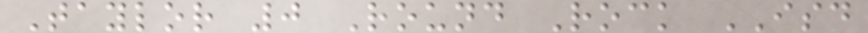Taylor 0 Round Rock ISD
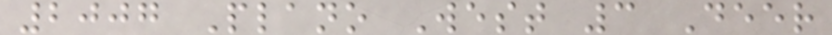2007 Plano West 3 Deer
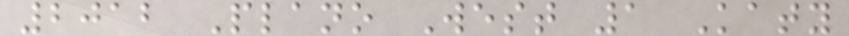2012 Plano West 1 Katy
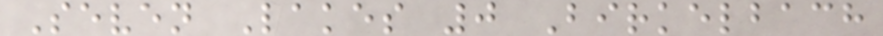Seven Lakes 0 Birkelbach
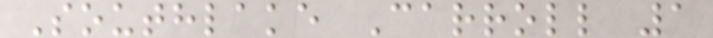Southlake Carroll 1
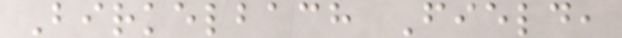Birkelbach Field,
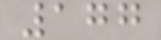177
